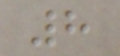8
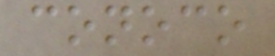conoco
